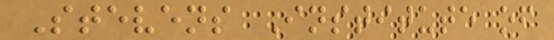Stevens Institute of
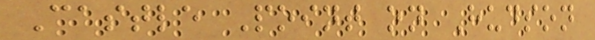Castle Point on Hudson
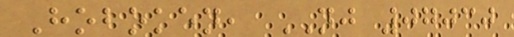Hoboken, NJ 07030
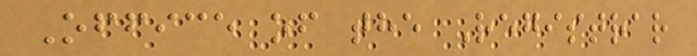Office of the Registrar
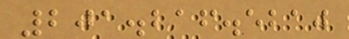201.216.5210
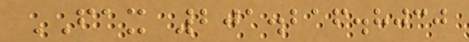FAX 201.216.8030
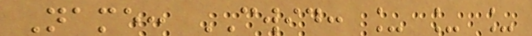Name: CWID: _ _ _
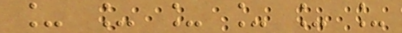_ _ _ _ _ _
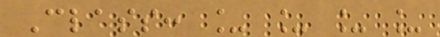Class: _ _ _ _
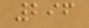296
